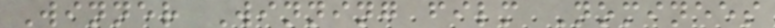Winner Winning film Nominees
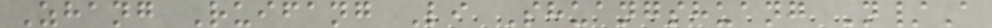Zhang Ruifang Li Shuangshuang N/A
